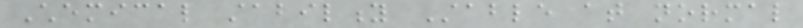Chemical stability Stable at normal
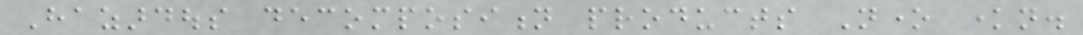Hazardous decomposition products None known.
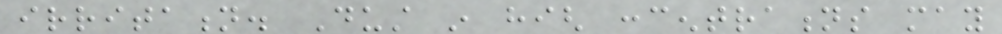irritation. Dust in high concentrations may
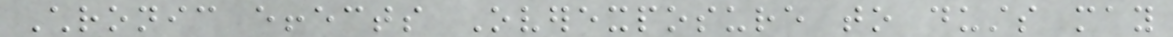Chronic effects Overexposure to dusts may
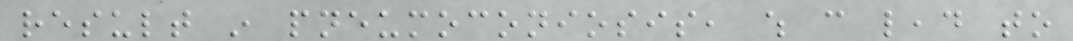result in pneumoconiosis, which can lead to
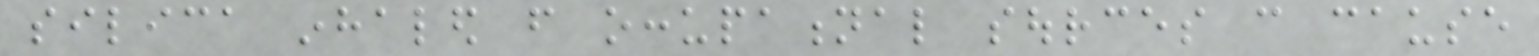silica inhaled from occupational sources can cause
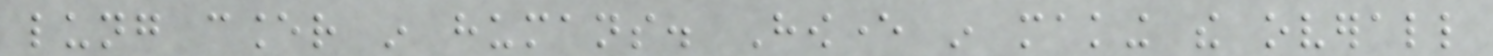lung cancer in humans. However in making the overall
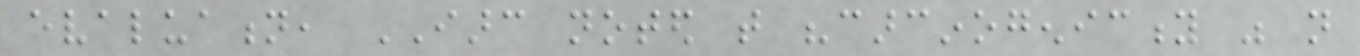evaluation, IARC noted that "carcinogenicity was not
